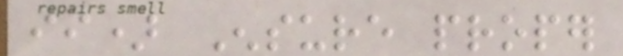ii) Ensure proper
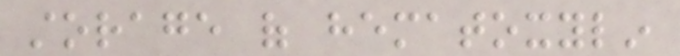storage of hematoxylin
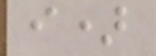i)
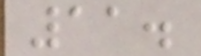11.
